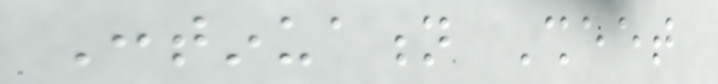Continuation Sheet
